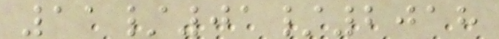11/01/2018
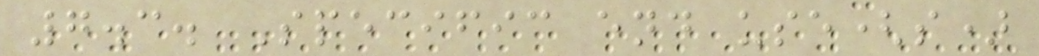7.3. Specific end use(s)
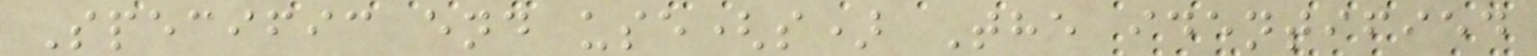Specific end use(s) The identified
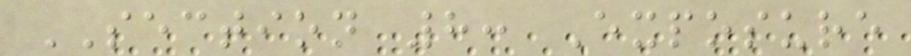SECTION 8: Exposure
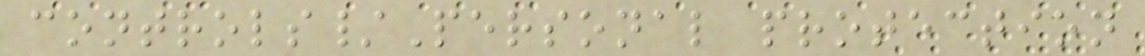controls/Personal protection
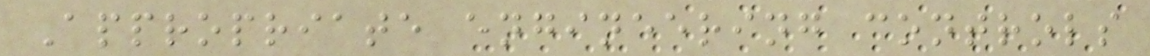Appropriate engineering controls
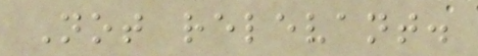Not relevant.
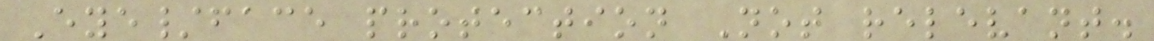Eye/face protection Not relevant.
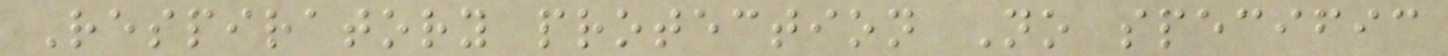Respiratory protection No specific
